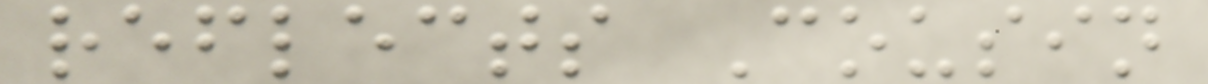reflects Cousin
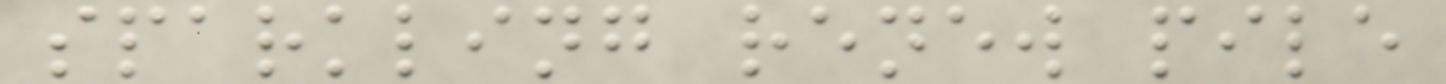sparkling renew pile
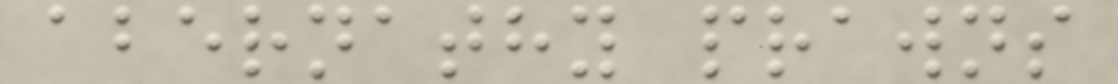abernathy prawns
